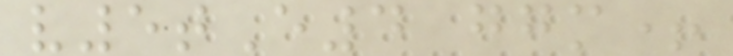v5tE4 ggm+
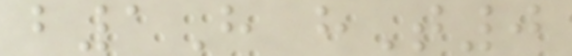b1H hT0
